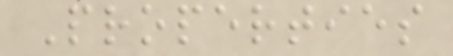Properties
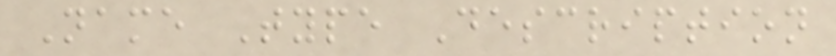Name Type Description
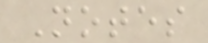Notes
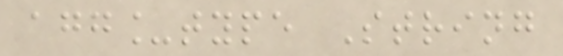agg_type String
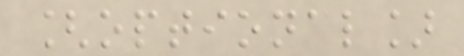[optional]
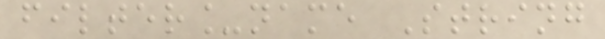filter_name String
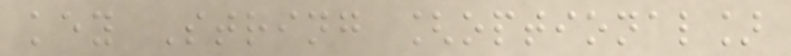key String [optional]
